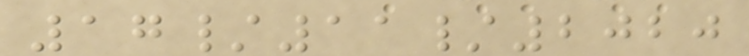17/11/2020
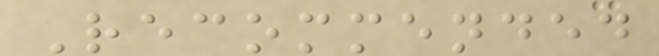Recommended
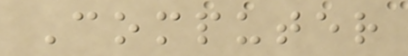Computer
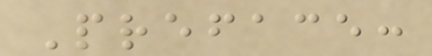Preface:
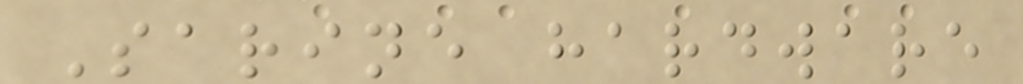Sarine hardware
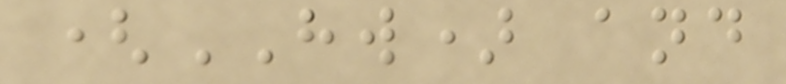(HW) and
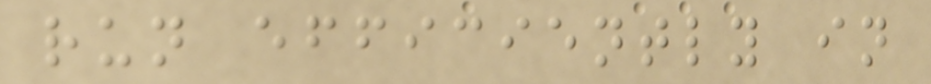run efficiently in
